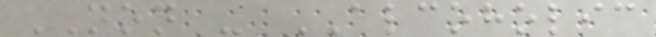NON - ALCOHOLIC
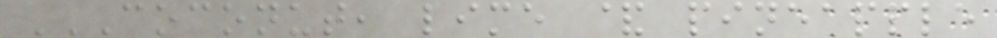COCONUT, LIME & PINEAPPLE
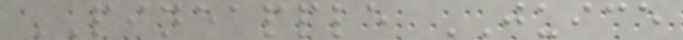PINEAPPLE JUICE
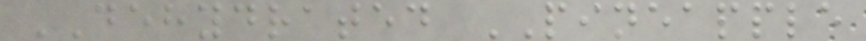DEHYDRATED PINEAPPLE
